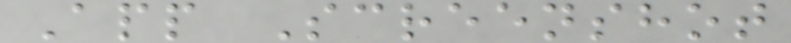App Screenshot
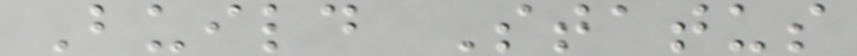Build Status
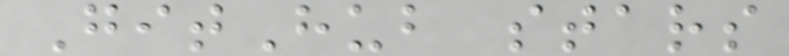GitHub stars
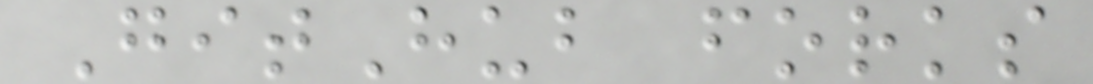GitHub forks
